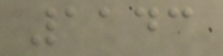1143
